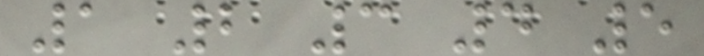1 2 3 4 5
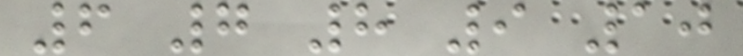6 7 8 9 10
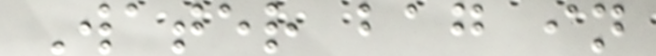Water bag in
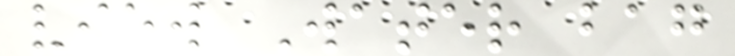view Water bag
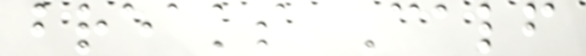breaks Calf
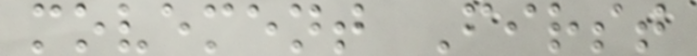movement First
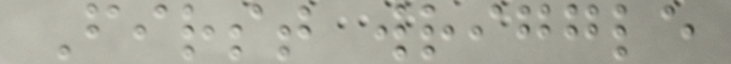First wriggle
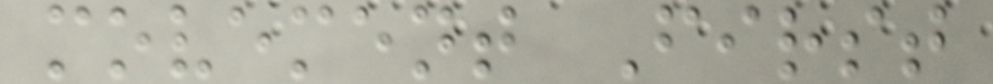movement First
